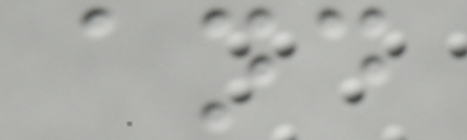and
